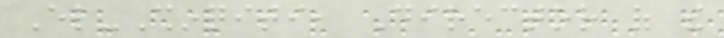El-Shinqiti, Director of the
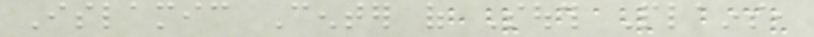Islamic Center of South Plains,
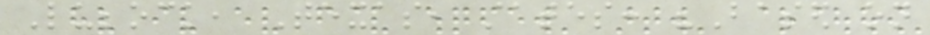Lubbock, Texas, states: "Based on
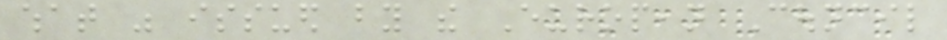what was issued by the European Council
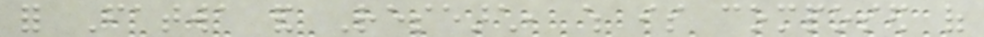for Fatwa and Research, which is composed of
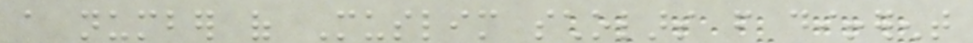a number of Muslim scholars from different
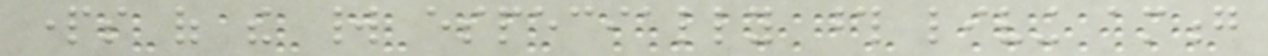parts of the world especially those living among
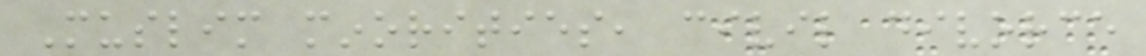Muslim minorities, civil divorce
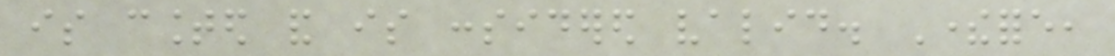is counted and is considered valid. Therefore,
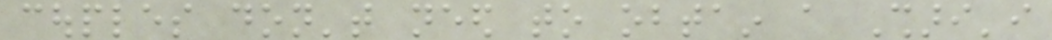couples don't need to obtain a Shari'i
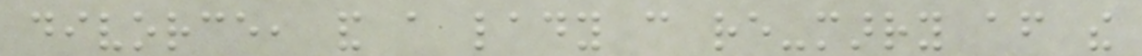divorce, and a lady can re-marry after the
